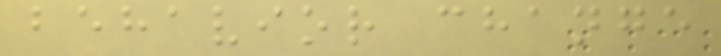behavior change
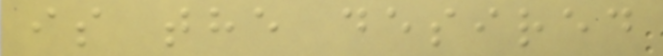is the desired
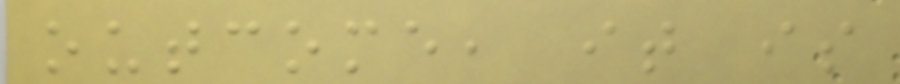outcome, it is
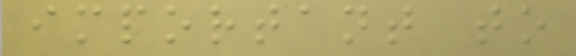important to
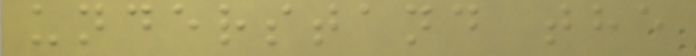understand the
